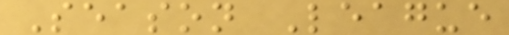Season League
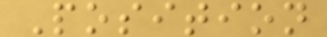Position
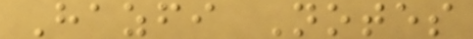Hazfi Notes
